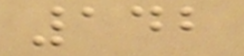142
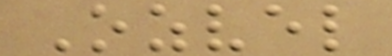Ozvel
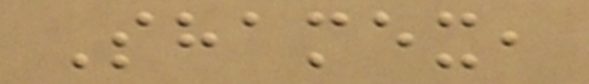Shamex,
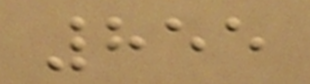855
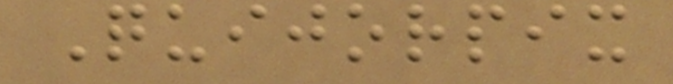Quijorpix
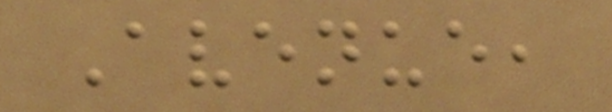Avenue,
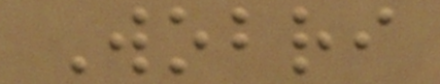Wobri
